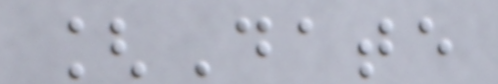[Date
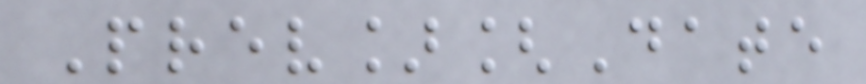Prev][Date
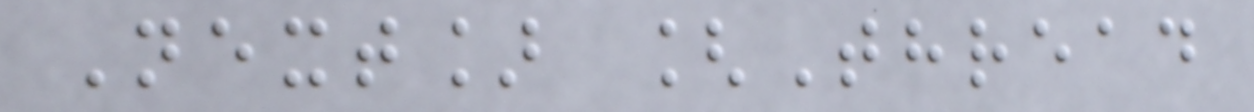Next] [Thread
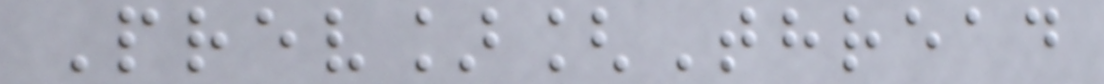Prev][Thread
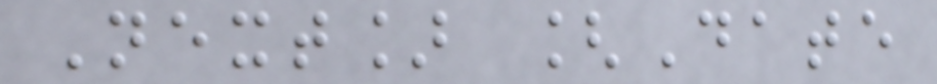Next] [Date
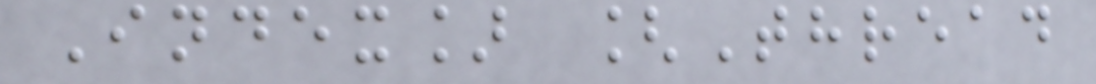Index] [Thread
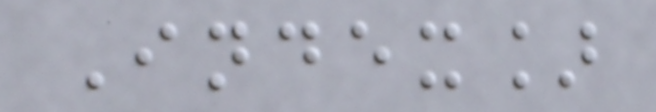Index]
